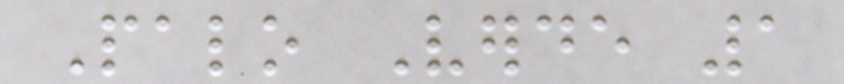Palo Verde 1
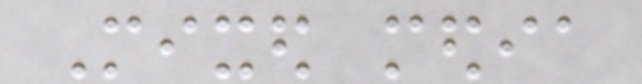Mixed media
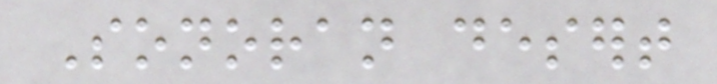Sonoran desert
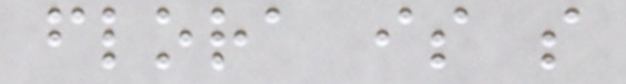flora is so
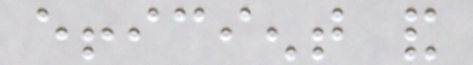efficient and
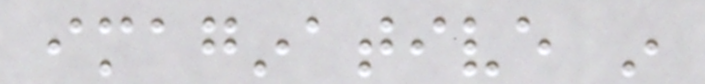imaginative in
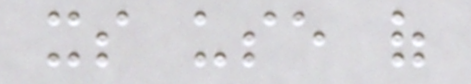its use of
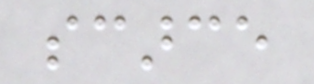scarce
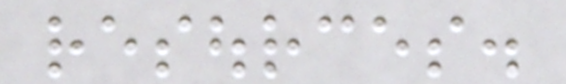resources.
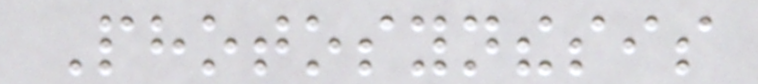Photosynthesis
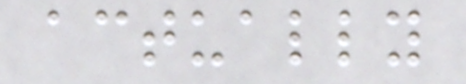actually
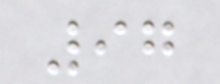97
